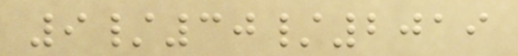9/30/2019
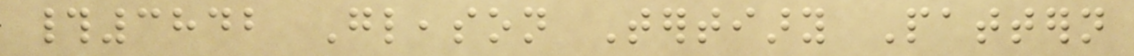#3842 Gleason Tertiary Pattern
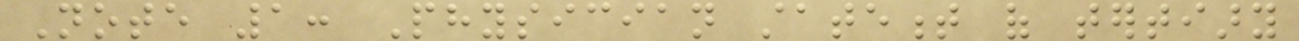Note 1: Physician statement of tertiary
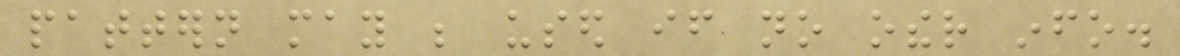pattern may be used if no other info.
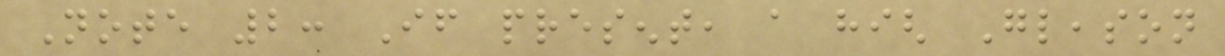Note 2: If present, a high Gleason
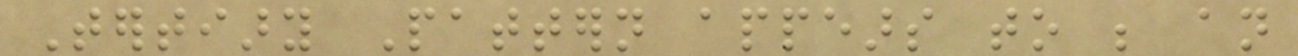Tertiary Pattern appears to be an
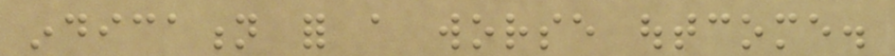indication for a worse outcome.
